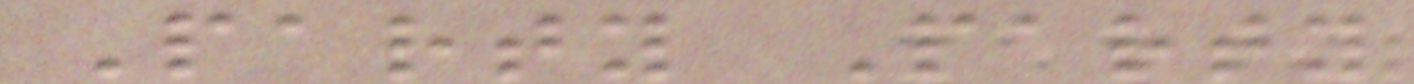Party Party
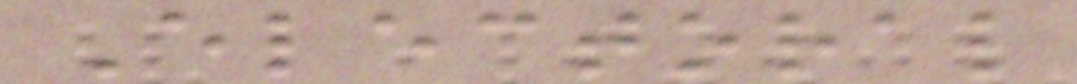Electoral
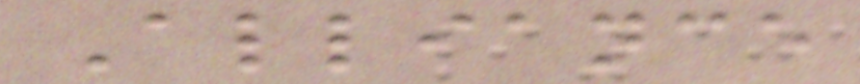Alliance
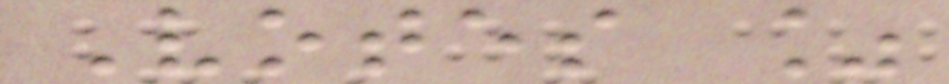Votes %
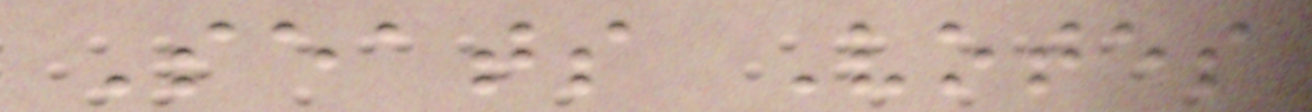Seats Votes
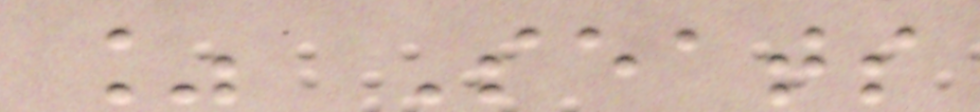% Seats
